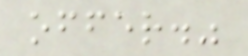offer."
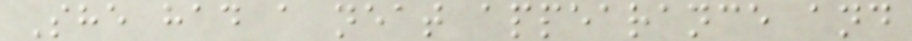She had a neat appearance and
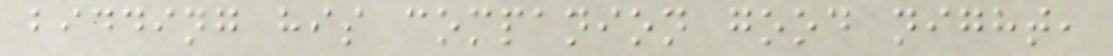bidding his companion good night,
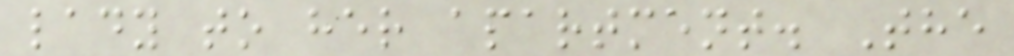lady to her apartment. The
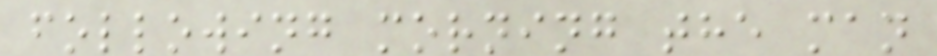following morning the man
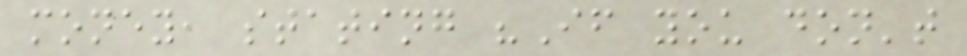money, stating "If you don't
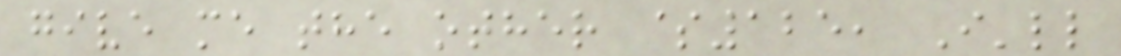give me the other $125, I'll
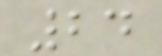24
